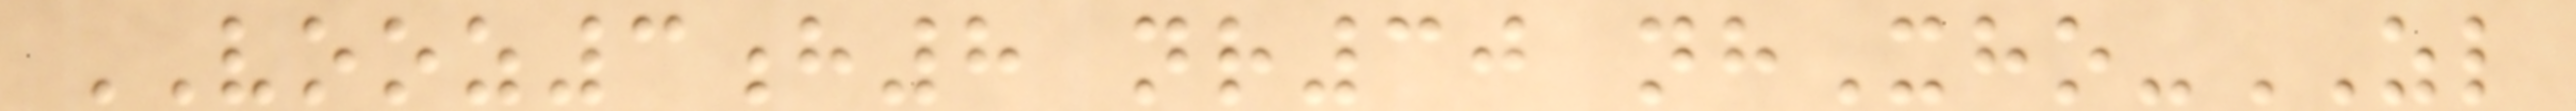VOOZ3h8 nr30 nhXho-ZL
